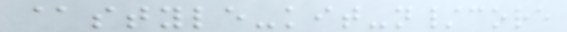@style-kit-n/core
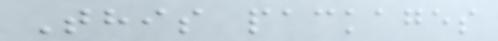This packages
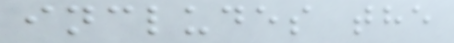includes the
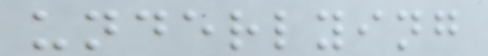underlying
